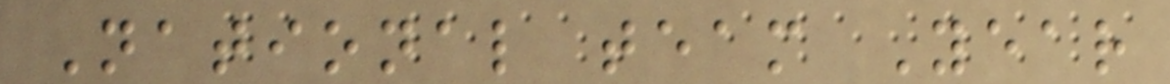National team Year
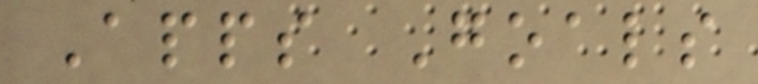Apps Goals
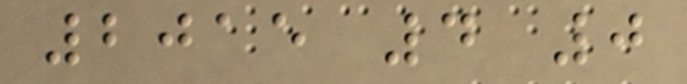2015 4 0
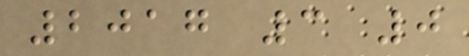2017 3 0
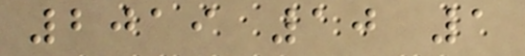2019 10 1
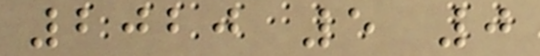2020 5 0
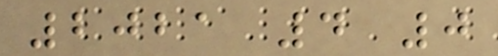2021 4 0
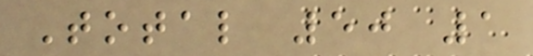Total 50 1
